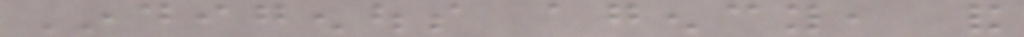Indigenous agency, and
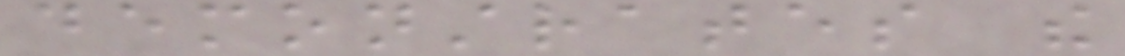demonstrates the
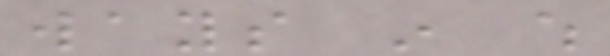ways in which
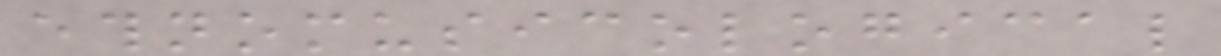ethnomusicological
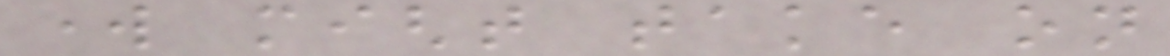work might take on
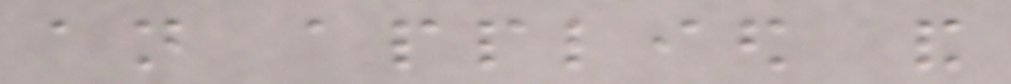an applied and
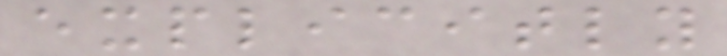explicitly
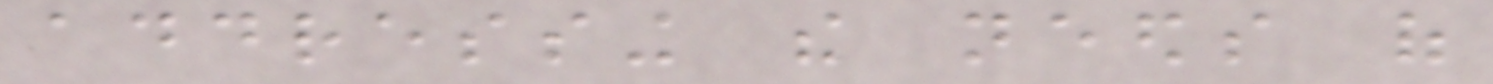addressing the needs of
